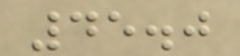45.0
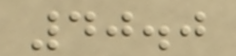40.0
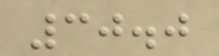30.0
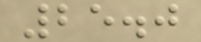25.0
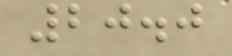20.0
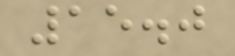15.0
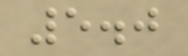5.0
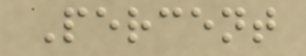Percent
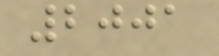2001
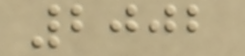2002
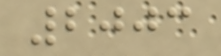2003
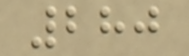280
